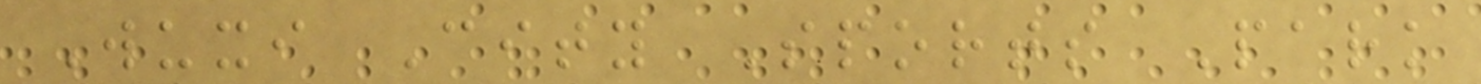Wuxi City Sports Park
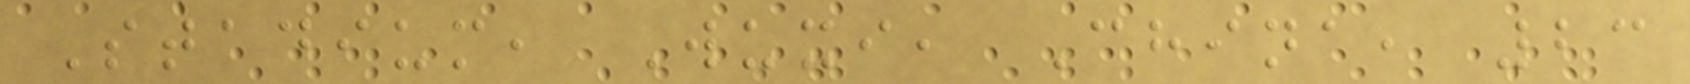Stadium, Wuxi, China, 23
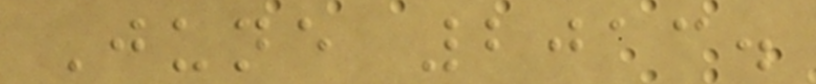June 2013.
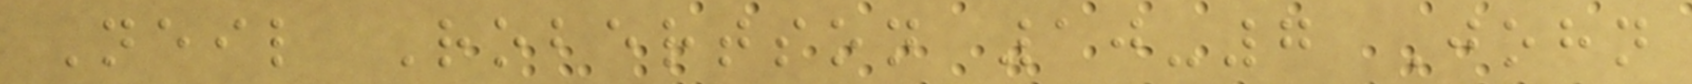Neil Robertson 10-7 John
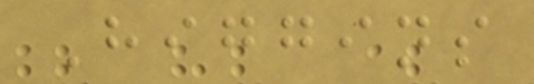Higgins
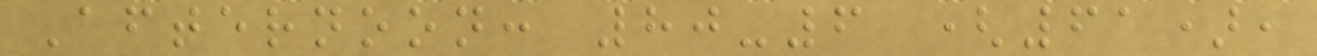Afternoon: 80-6 (61),
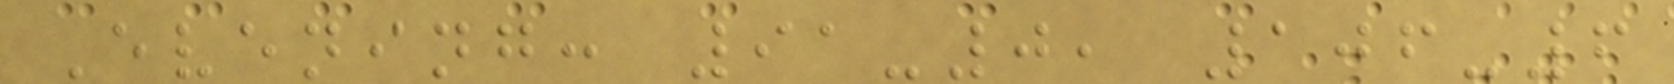Evening: 91-0, 106-6
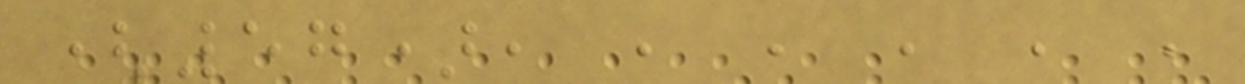(57), , , , , ,
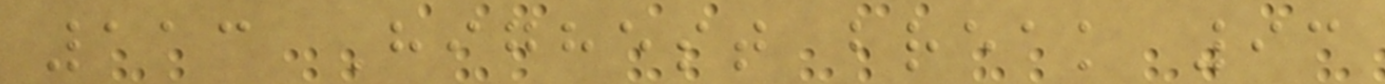113 Highest break 93
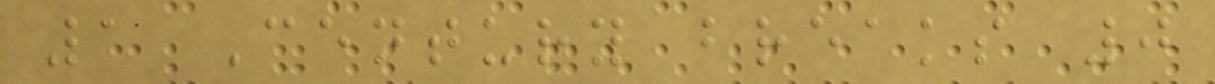1 Century breaks 0
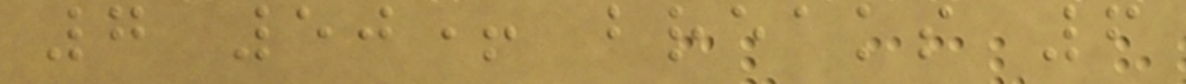7 50+ breaks 6
